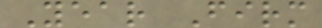Year Firm
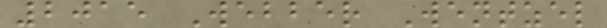2015 Webber Wentzel
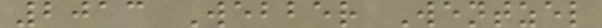2013 Webber Wentzel
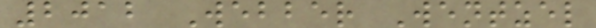2012 Webber Wentzel
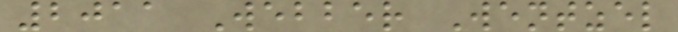2011 Webber Wentzel
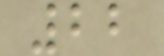22
